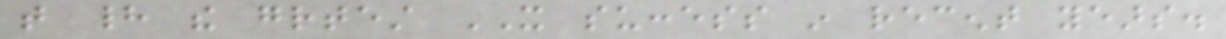that had the greatest IT success in recent years.
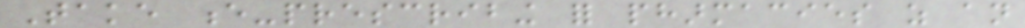Take e-prescribing for pharmacies as an
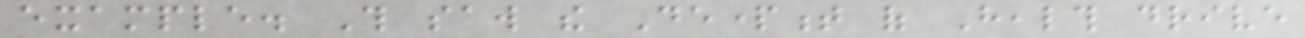example. This saw the Department of Health drive
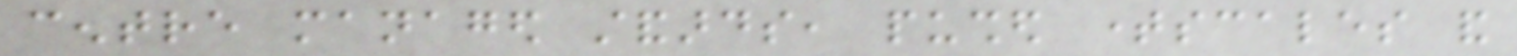centre managed standards, pushed timescales and
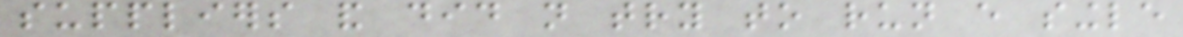suppliers and did not try to run every single
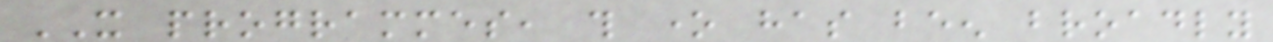IT programmes, this one has been broadly
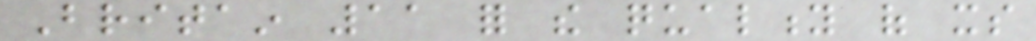Britain 11 for the quality of its
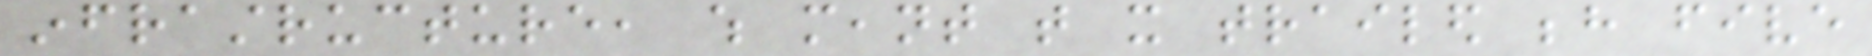infrastructure, which meant that it trailed behind five
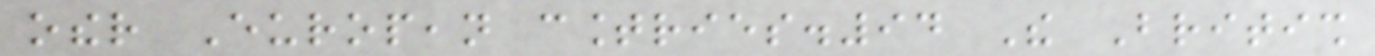other European countries.94 The British
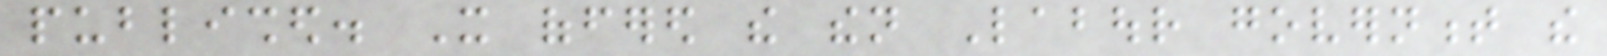published. It offered the then Labour government the
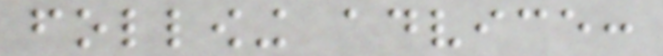following advice:
